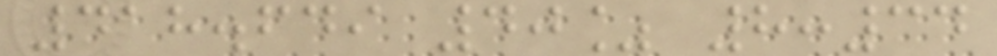418.649 40% 8:34
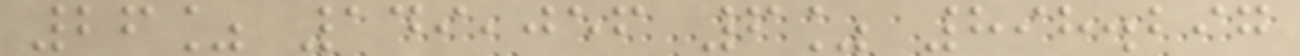26% 149,056 6% 898.297
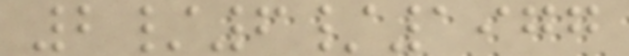2/6/1977
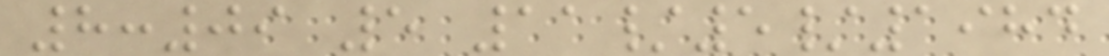8:09 5 11/5/1984
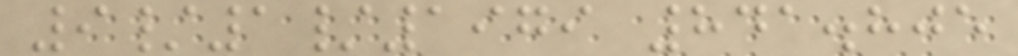9/1/1979 841.805
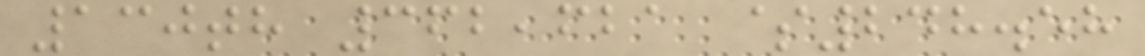130th 362,621 $248.58
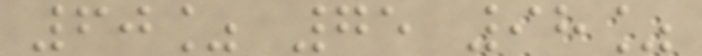60% 75 98%
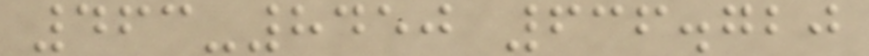463-8450 636.720
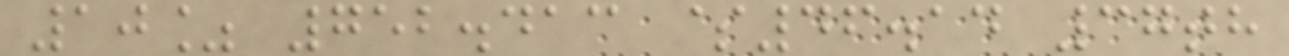10% 752.413 $46.14 37th
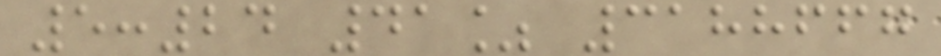5:24 41% 3188667
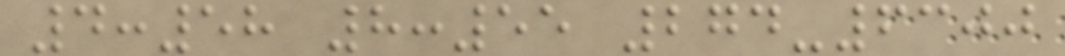4:58 8:55 274-6300
